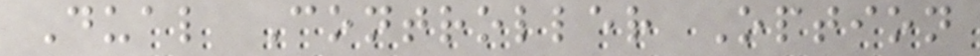Dual Controller Option
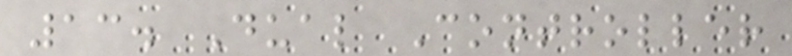13. Dual Controller
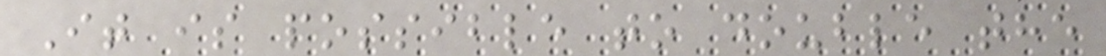It is possible to double the
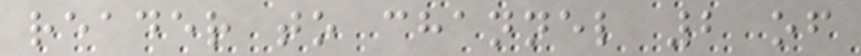reader to channel 2 of
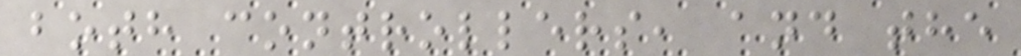both controllers, and the
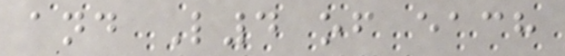and L4 of each
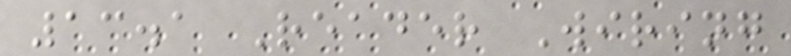13.1 Reader Wiring
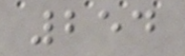254
